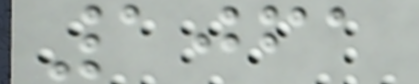1061
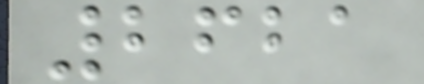2621
